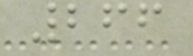266
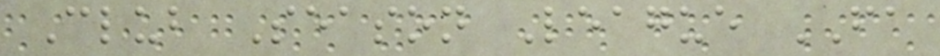Club Season League FA
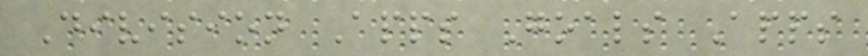Division Apps Goals Apps
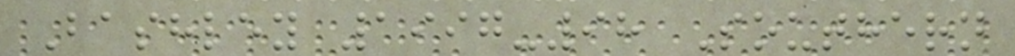Bashley 1997-98 Southern
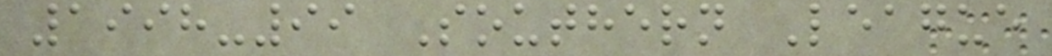1998-99 Southern League
